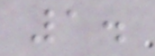1.
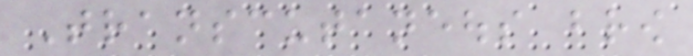Transcutaneous brow
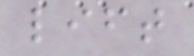lift
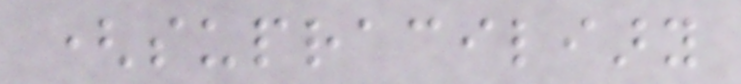(supraciliary
